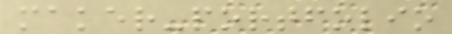maker-portfolio
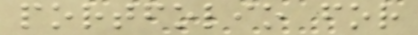portfolio for
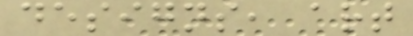designs, art
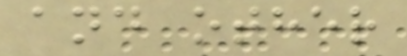and other
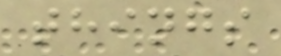things
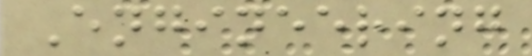Engineering
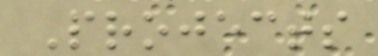Projects
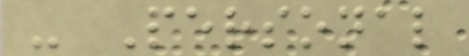- Personal
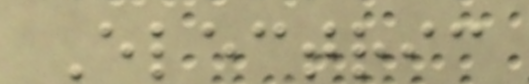Electric
